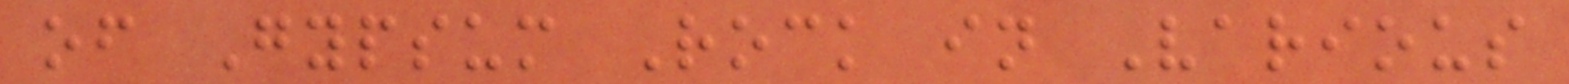of Gypsum Rock in Various
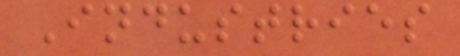Industries
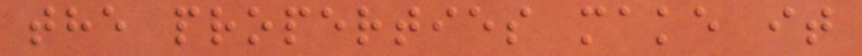the properties make it
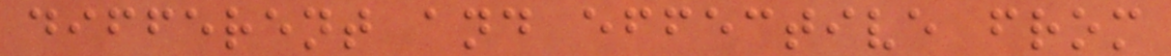different and effective from
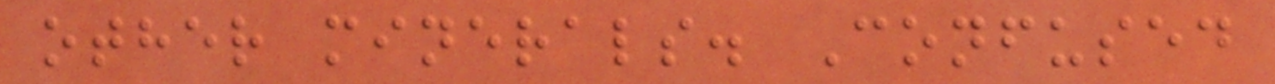other minerals. Confused
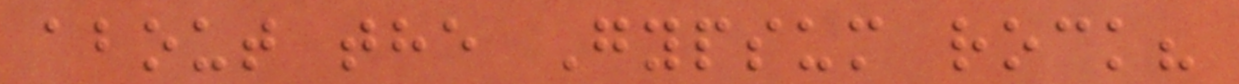about the Gypsum rock?
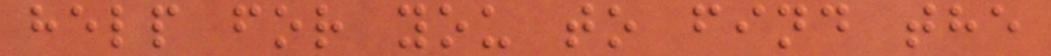help for you to find the
